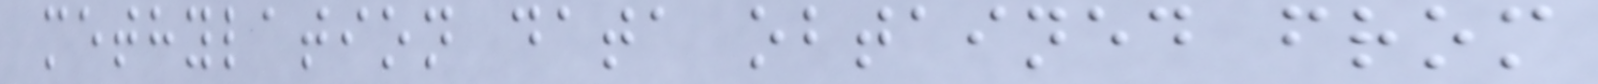methylation data obtained from
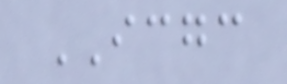ICGC
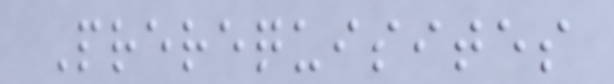Prerequisites
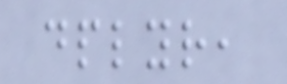dplyr,
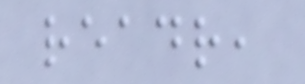readr,
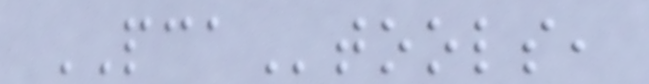PCAtools,
